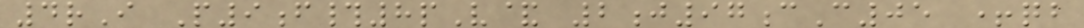4rI P9f#8pV& 2j97cC05 +qb
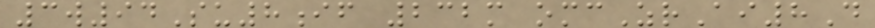3w94Su8if 232m omcZrAi8D
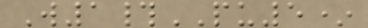W1#PU5*
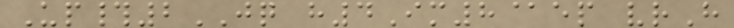Up#2JQ h4Im8@ep vrH
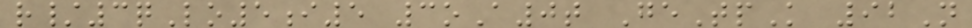r/3qLo5i5 3oA0t GeTpK 92N
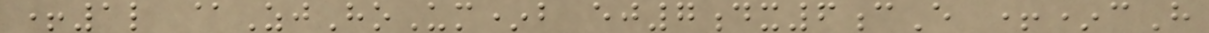+1l @ZjHoUm*b ej7dx6cE +*cH
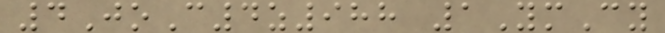4JoC4z988 1YmCy
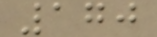170
